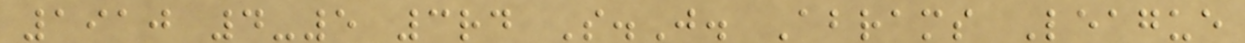1910 4-5 3rd S.J. Abrams League
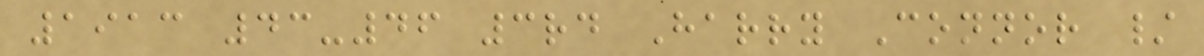1913 43-46 3rd Harry Connor /
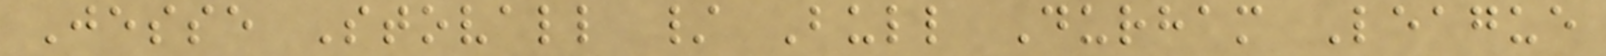Jesse Stovall / Bull Durham League
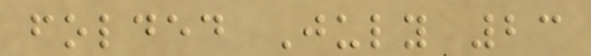folded July 23
